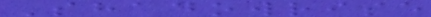Shadowrise
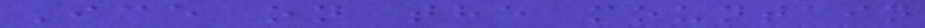Ice on the mountain
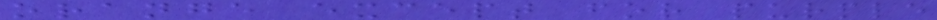orange except for purple
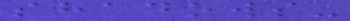shadows-
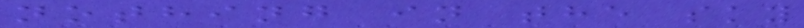nothing in the sky
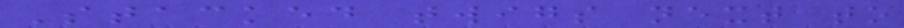Stacked twigs next to
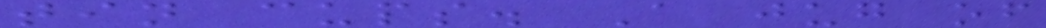tin cups. A jug of
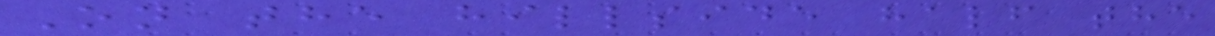On the hillside half the
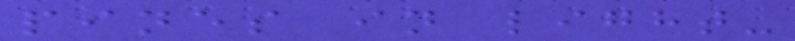pines in light-
